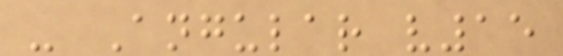- Angular v15
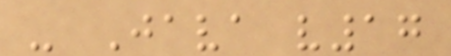- Java v17
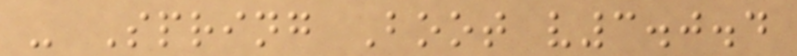- Spring Boot v3.0.4
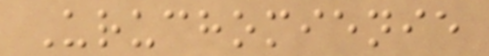Uruchomienie
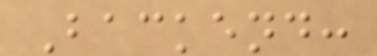Backend:
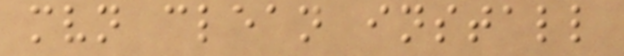mvn clean install
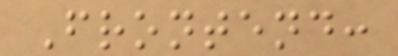Frontend:
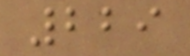229
